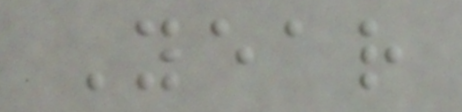Year
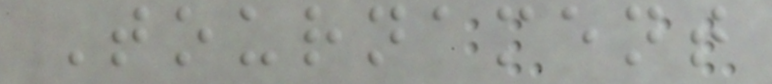Tournament
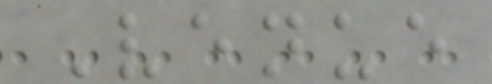Venue
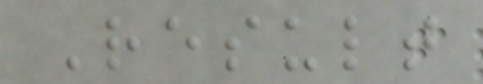Result
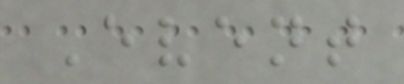Event
